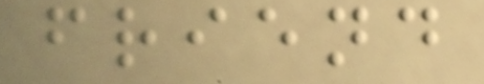friend
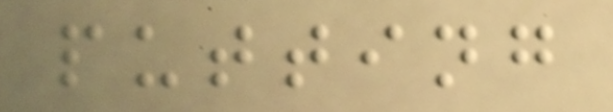putting
